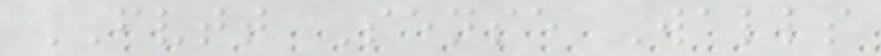FVTT Sense Walls
